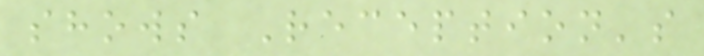shows Reception's
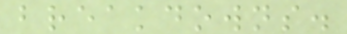breakdowns.
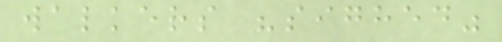walkers "sighed"
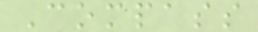Compass
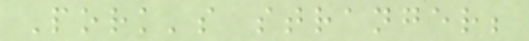Pork's stranger;
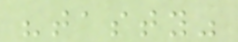"tasty"
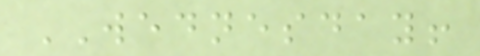WEDNESDAY!
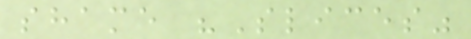shame "Slices"
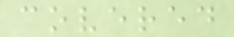covered
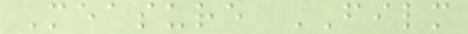Measure FILM
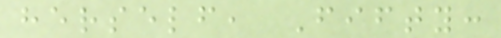herself, Fifty:
